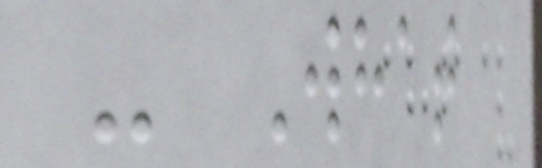- What
